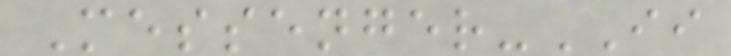Messenger-II
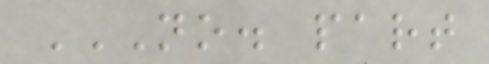NO. PART
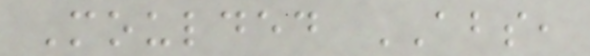Moulded ABS,
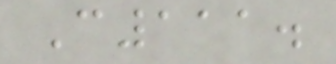C111.
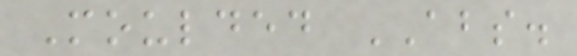Moulded ABS.
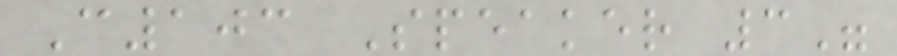C103 Speaker 3"
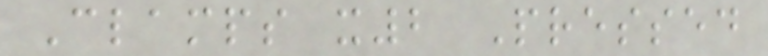Clamps x2 Pressed
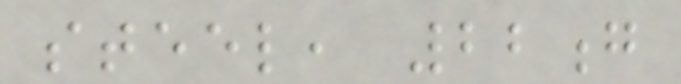steel, 22g
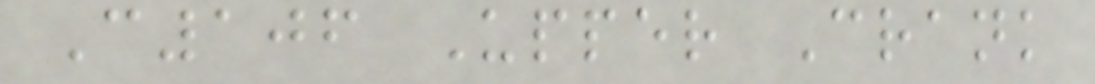C106 Upper Crank
